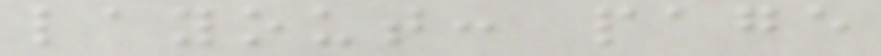layout: page
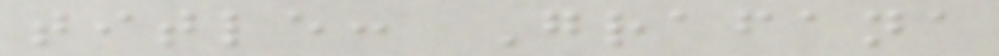title: Grafana
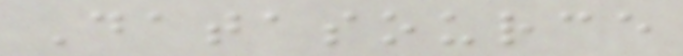Datasource
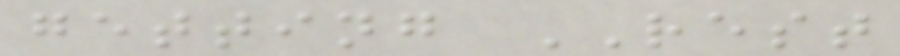getting REST
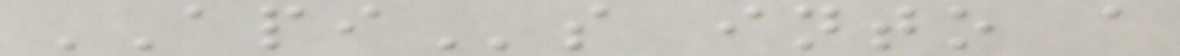APIs into a
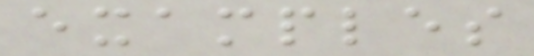examples
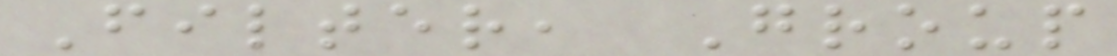Filter, Group
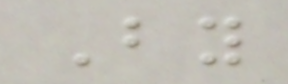By
